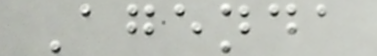Agenda
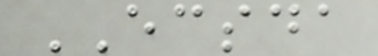ECSDA
